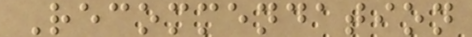Recommendation
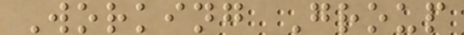Working Group
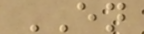EN
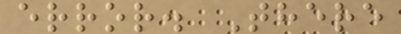error. There
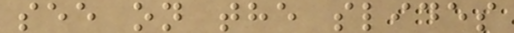see on the slides
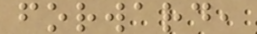forward,
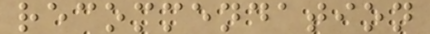recommendation
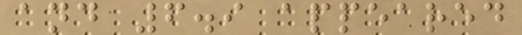and 6.9 appeared
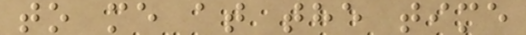to me at the time
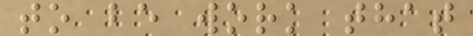to be work that
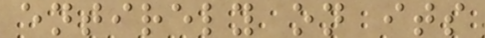entirely on its
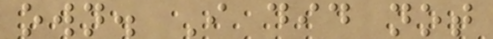own. I did not
